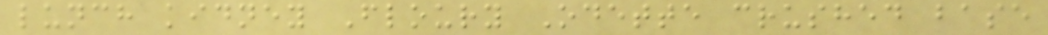lunch kidney Floury Odette crushed base
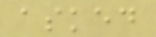asked
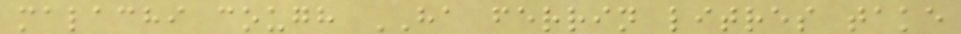malachi cough HA ferrin litres take
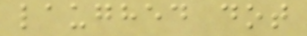laughed dot
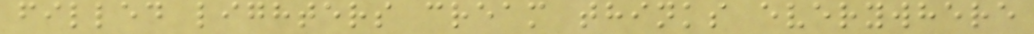filled lighters cream thinks everywhere
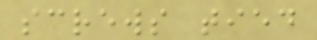screws tied
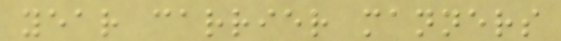year carrier manners
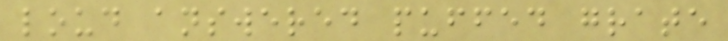loud answered puffed grate
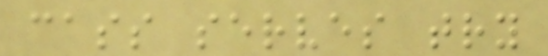cass serves try
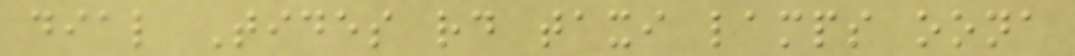dial Tides rd taxi lamps oona
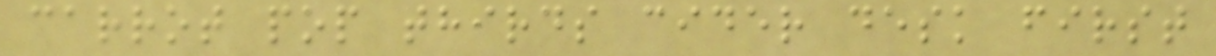carrot pop thirds cider desk first
